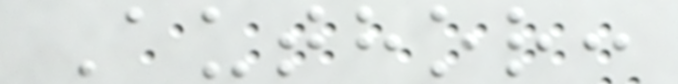Author:
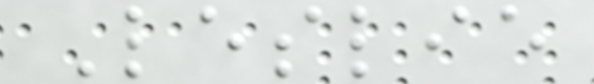Leslie
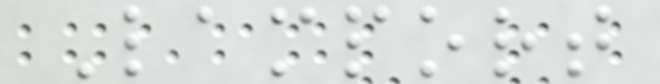Lamport
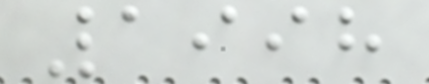1998
